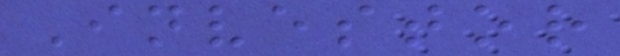Investor
